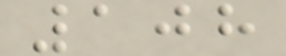108
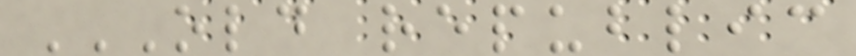OLD REPUBLIC
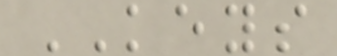KEYS
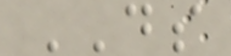DS
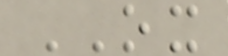OX
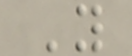Y
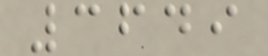3649
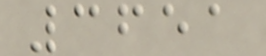3651
